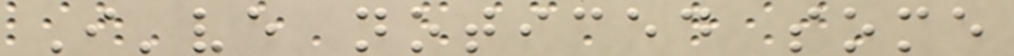I've noticed some
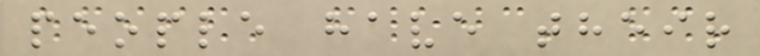people have their
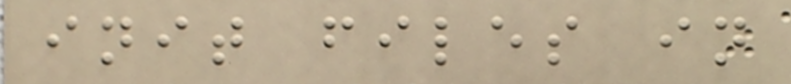init files in
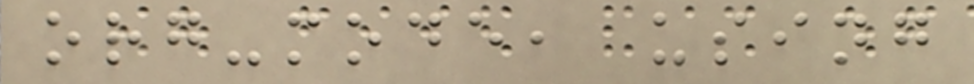org-mode, using
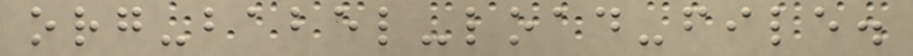org-babel-load-file.
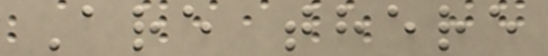Are there
